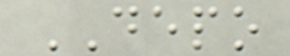DEPO
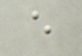e
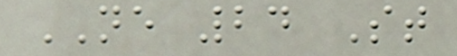NE 24 St
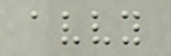avvy
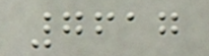7617
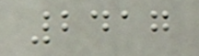2417
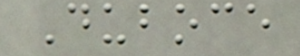Duboce
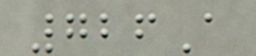726A
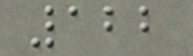122
